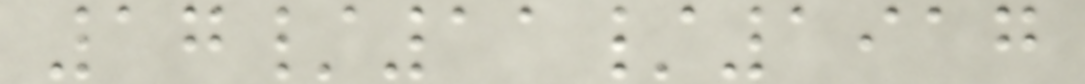17/11/1917
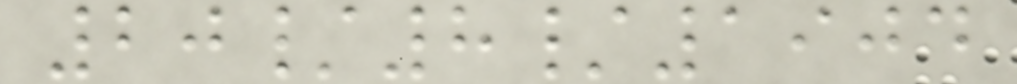20/8/1904
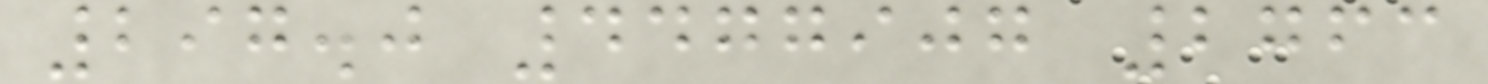297.0 4477907 2763
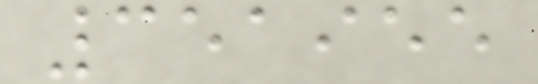351955
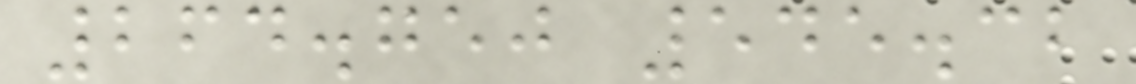264.750 545.32
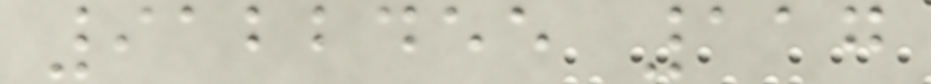9122455 117
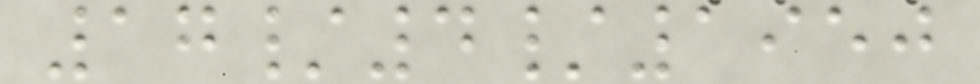17/4/1950
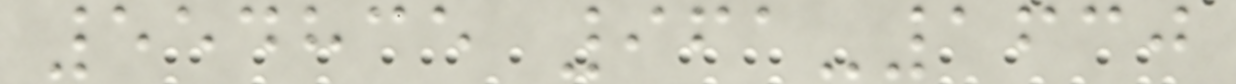554835 961-1630
